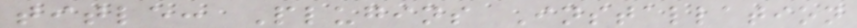title: Plugins Installation
